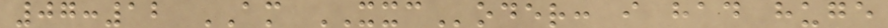07:12 AM XXCoder: i had huge
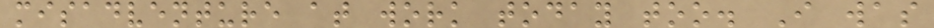misadventure at work today too. I was
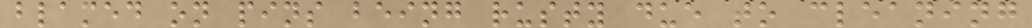blamed on pins being rusty due to cleaning
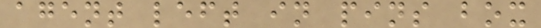agent left in pins box
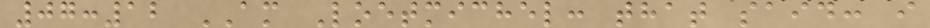07:12 AM Loetmichel: that said: i
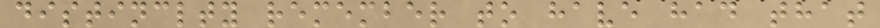distinclty remember to have had that
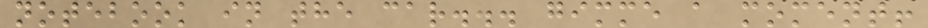notebook in the car... gimme a moment!
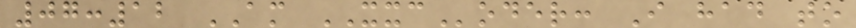07:12 AM XXCoder: I had to
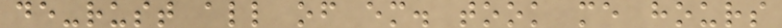de-rust all of em. took me hours
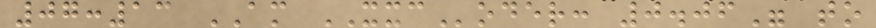07:13 AM XXCoder: 0.06" to
